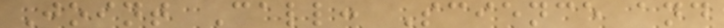Joint Call: Science and
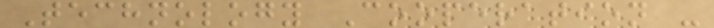Technology Cooperation -
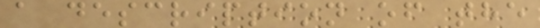a description of the
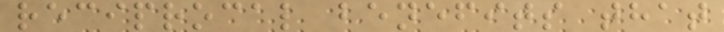reciprocal benefits that
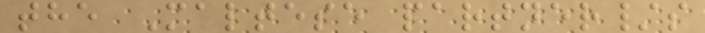the Maltese partner/s
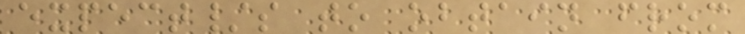expect/s to obtain from
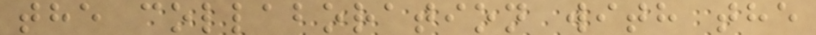the collaboration with the
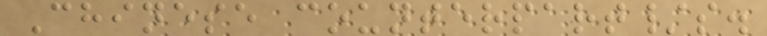Chinese counterpart/s.
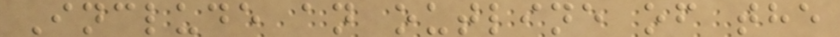Include an outline of the
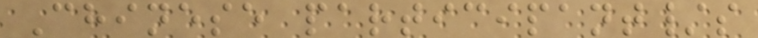Chinese participant/s
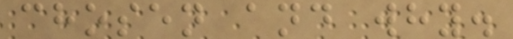chosen and why.
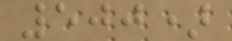500)
